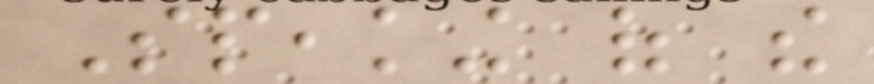Speaking of the
